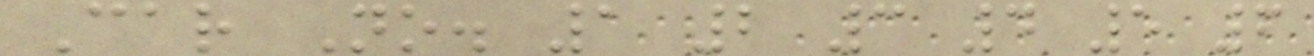Car No. 1 2 3 4 5 6
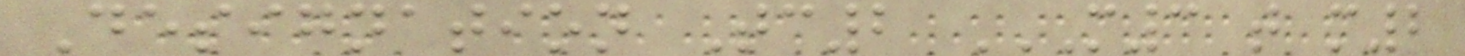Designation Tc2 M3 T M2
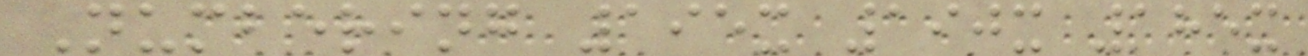Numbering 195x 190x 185x
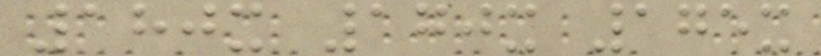180x 170x 175x
